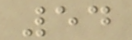54
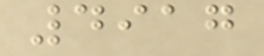4917
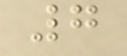7
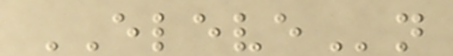ELEVEn
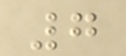7
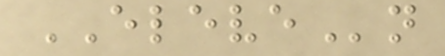ELEVEn
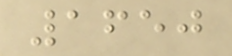1650
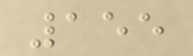155
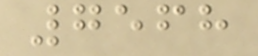7568
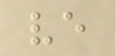ve
